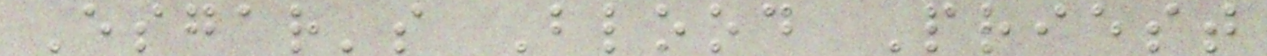Esgar's Blood Priest
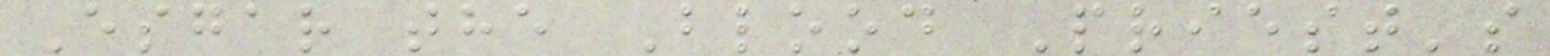Esgar the Blood Priest's
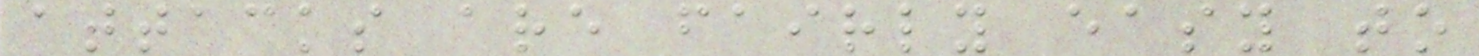attacks are fairly easy to
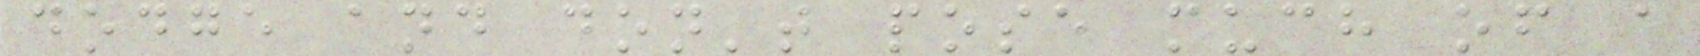dodge and don't pose much of a
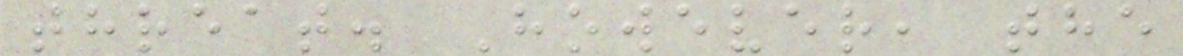threat. However, the
